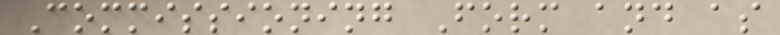Commissioning Form and as
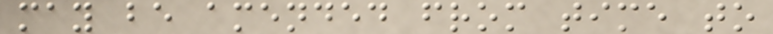may be amended from time to
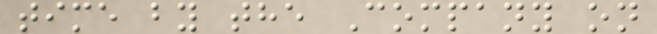time by the Company on
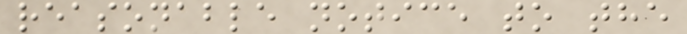reasonable notice to the
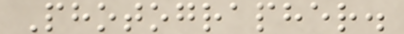Photographer.
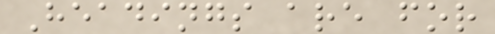Headings are for
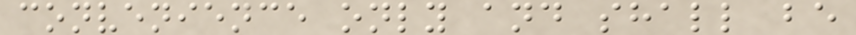convenience only and shall be
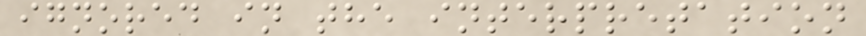ignored in the interpretation
